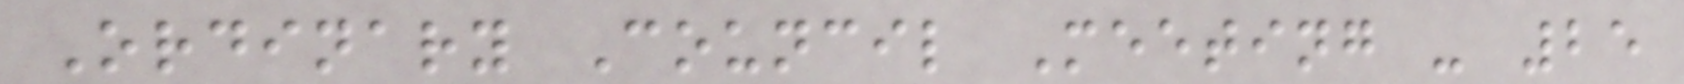Ordinary Council Meeting - 25
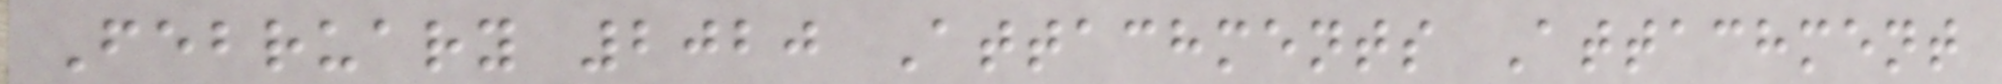February 2020 Attachments Attachment
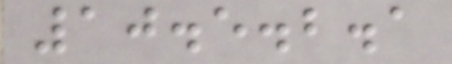10.5.2.1
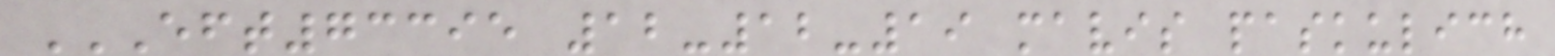EFT73395 12-12-19 MAVIS PASKULICH
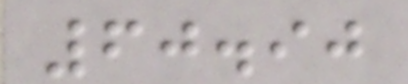60.90
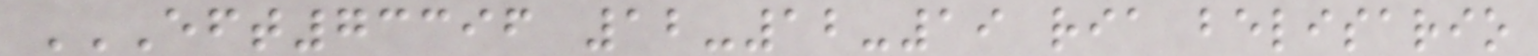EFT73396 12-12-19 RIA BELISARIO
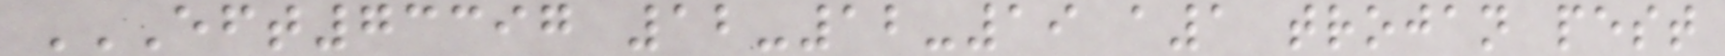EFT73397 12-12-19 A1 TROJAN PEST
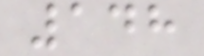148
